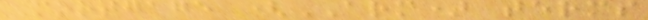Mortgage (ARM) terms
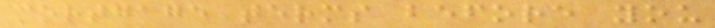mortgage terms before you
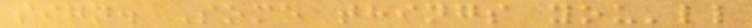sign. Some things you'll
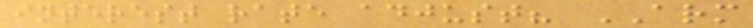interest rate adjust? ARM
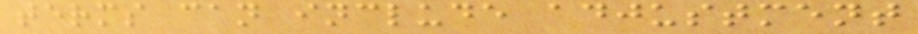terms can include adjustment
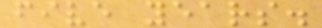five years.
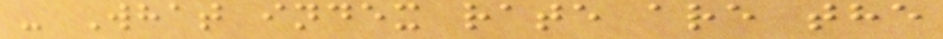- What index rate are the
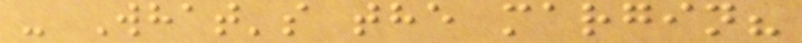- What's the margin?
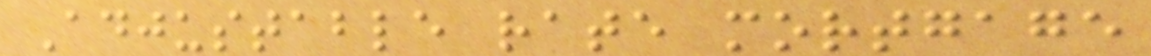Adjustable rate mortgage
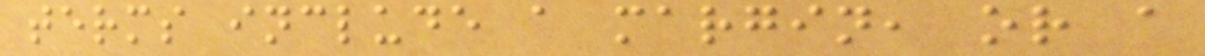terms include a margin, or a
